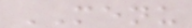MENU
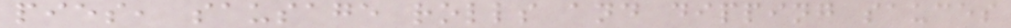pies, sausage rolls and dipping sauces
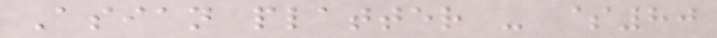Asian platter - $80
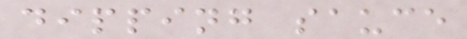dipping sauce
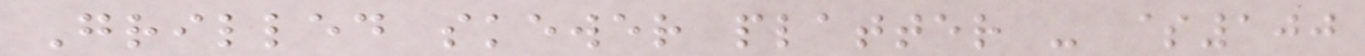Grilled skewer platter - $100
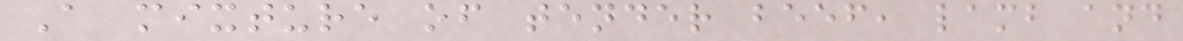A mixture of tender beef, lamb and
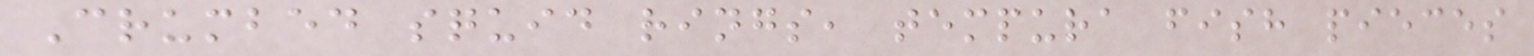Crumbed squid rings, tempura fish pieces
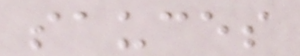sauces
